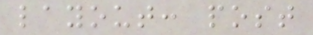layout: post
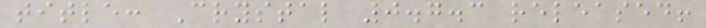title: Crystal 0.7.3 released!
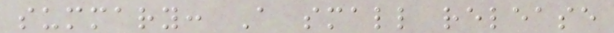summary: A small release
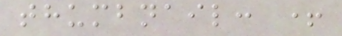thumbnail: +
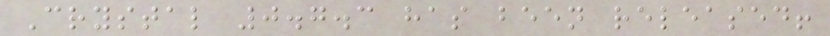Crystal 0.7.3 has been released!
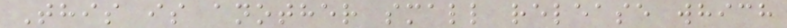This is another small release which
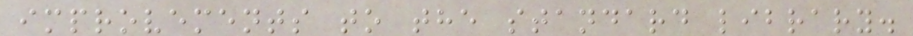improvements to the standard library.
